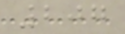207
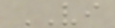VI
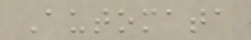Automata
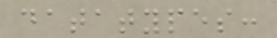datatypes:
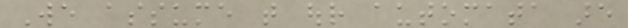We assume that our automata are
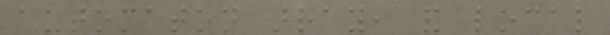automaton array, and local
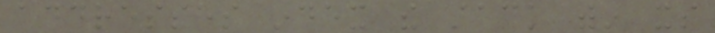addresses index the stack within its
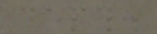depth.
